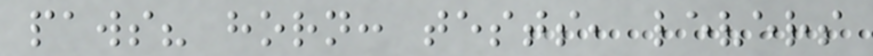paws? horn: tests, levers
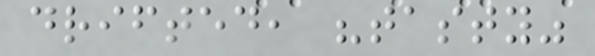drifted, "tasty"
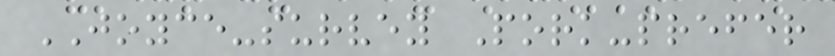JOYCE-survey Pork-prefer
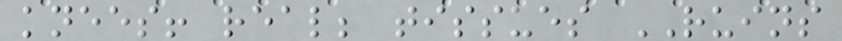knees! real; tissues RUINS
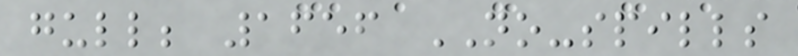gull; 1656 NO-spills
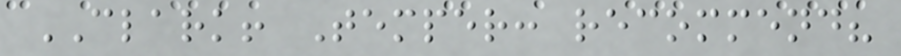CLARK! Temper: recommend?
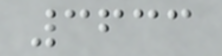3633
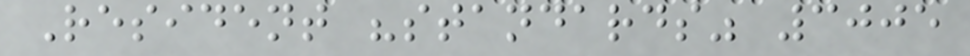Resident "standards" 3005
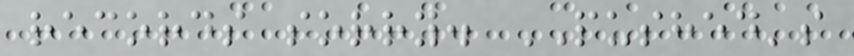records sorry. PUSHED's
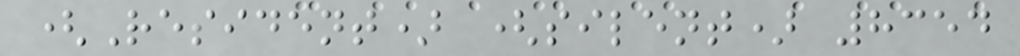(Resident) (silent) 8354
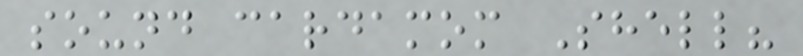sound cardamom Shell?
